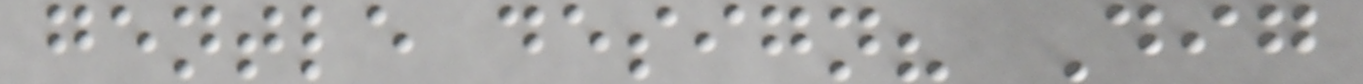gentle design? Dig
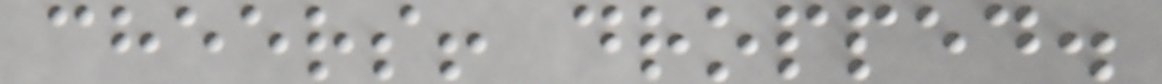cheers! dropped.
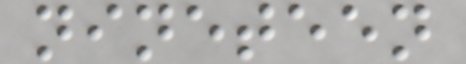nineteen
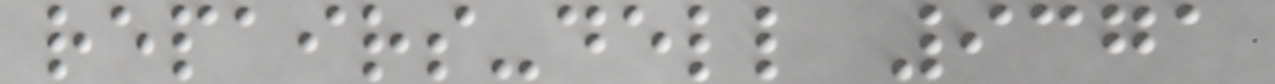repairs-dell 9371
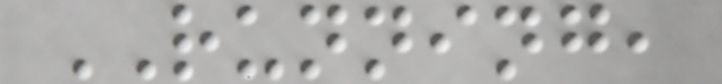RUNNING,
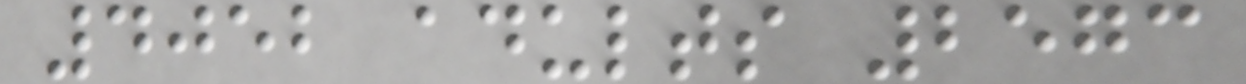4052 adults 2573
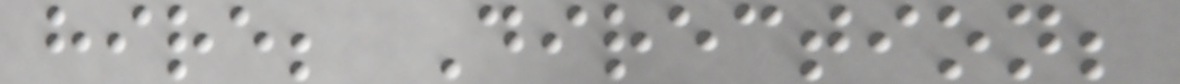hire; Direction;
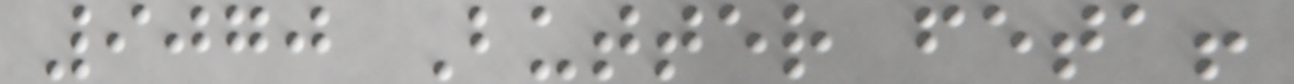9070 Butter feta!
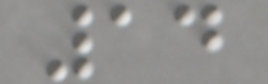14
